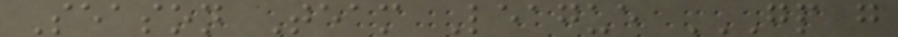Season Team League GP G
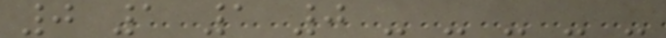0 1 1 0 - - - - -
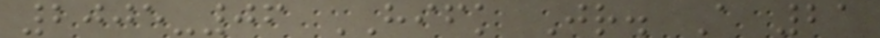2005-06 HIFK Jr. A 21
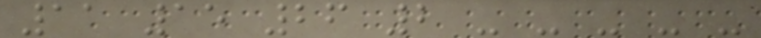11 15 26 2 - - - - -
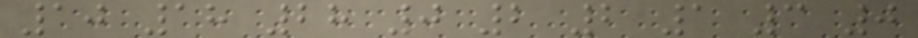10 18 28 0 2 2 1 3 0
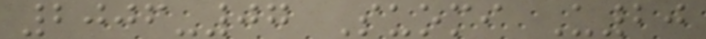2006-07 Suomi U20
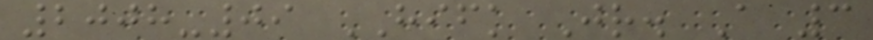2008-09 HIFK Jr. A 3
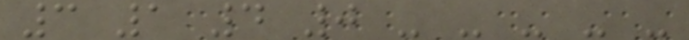3 1 4 0 - - - - -
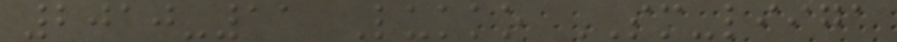2010-11 Lukko SM-liiga
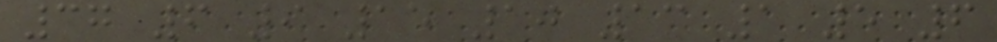37 6 9 15 10 13 1 5 6
